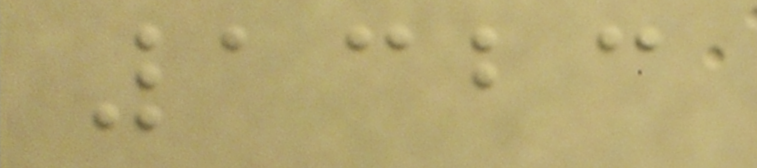1323
